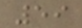59
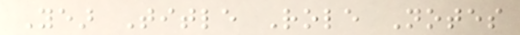Year Title Role Notes
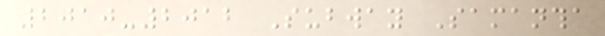2010-2012 Subway Samantha
